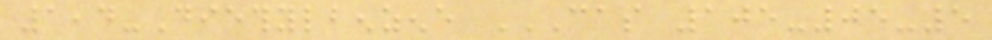1,4-Diethylbenzene CAS 105-05-5
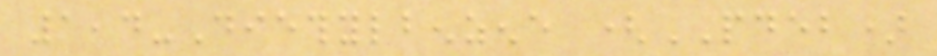1,4-Diethylbenzene (PDEB)
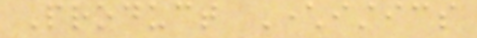Product Characteristics
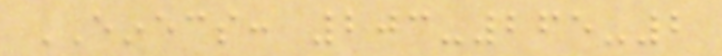EINECS: 203-265-2
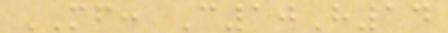MF: C10H14
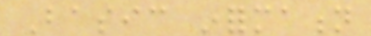Basic information
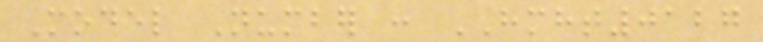Model Number : HMHT0127
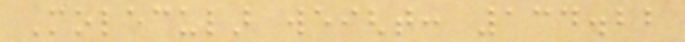Molecular weight: 134.22
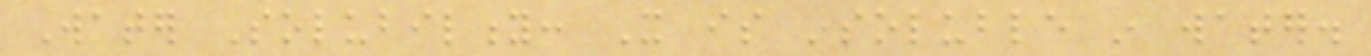Water Solubility: It is insoluble in water.
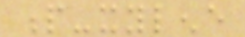p-xylene
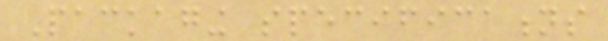Packaging specifications
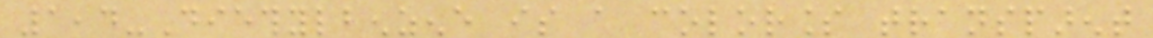1,4-Diethylbenzene is a colorless transparent
